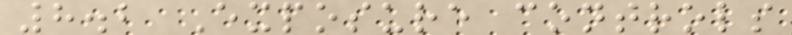8.2 Exposure controls
